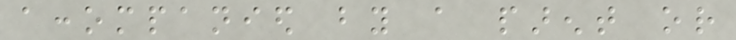accompanied by a parent or
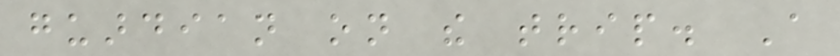guardian on the trip. A
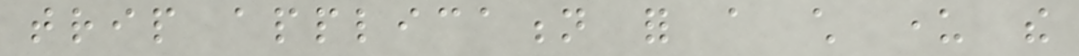trip application for a child under the
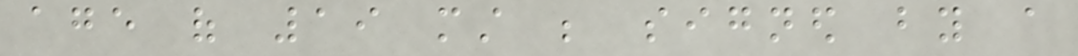age of 19 must be signed by a
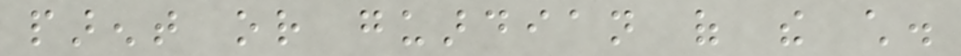parent or guardian of the child.
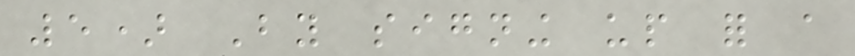5) By signing up for a
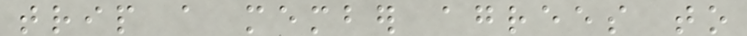trip a member agrees to
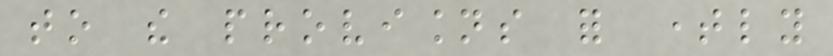to the provisions for timely
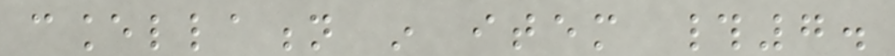cancellation in item #7.
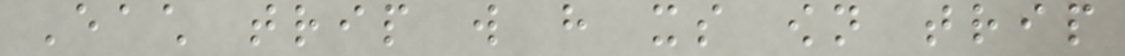Each trip will have its own trip
